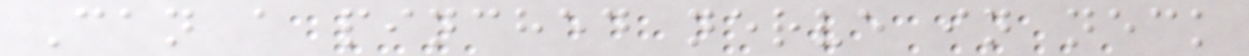Can a pinched nerve in neck
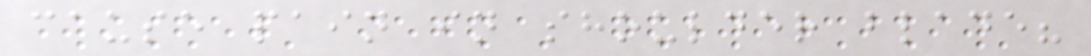cause pain in shoulder blade?
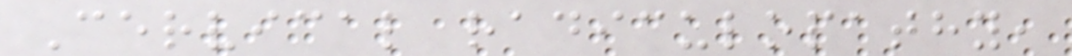Cervical radiculopathy,
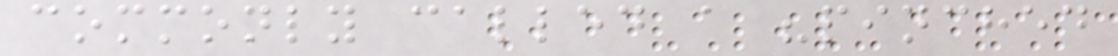commonly called a "pinched
